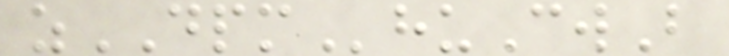zDPMhuCwB
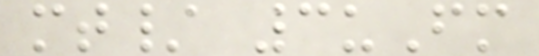mt/ 3uFm
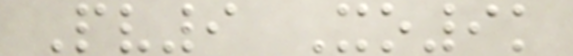Pv9 Xo9k
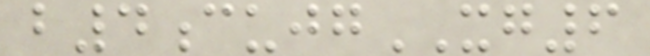b4cujgXG6
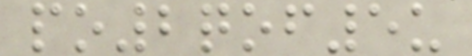po2qof5u
